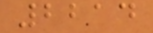2214
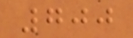700
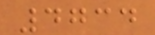4734
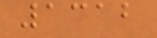1312
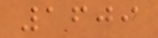1609
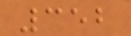352
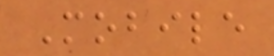Mobile
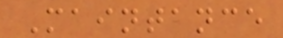Maintance
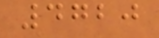4720
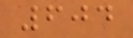604
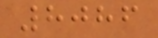8086
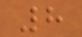8
